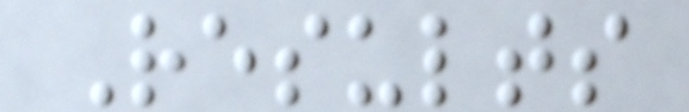Results
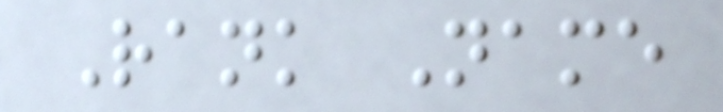Rank Name
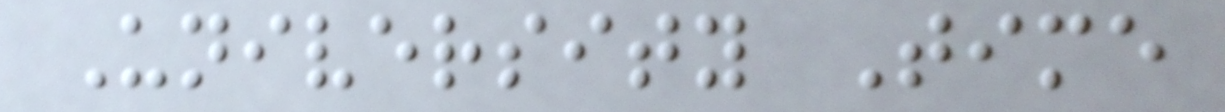University Time
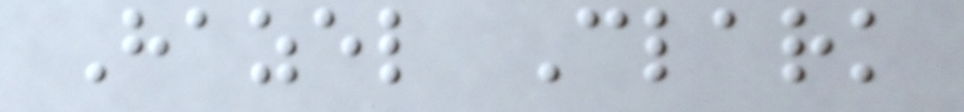Hazel Clark
